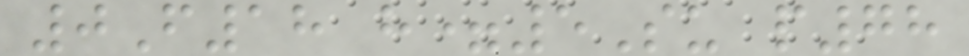0F18 h=5Su p78
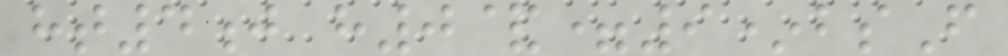ht4j h0&=9*bsF
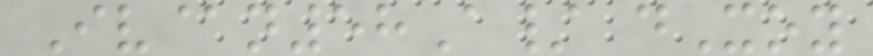Iv@n58A/ dXoy
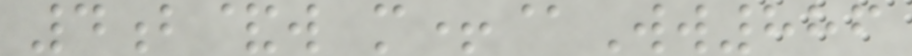4b&w m+@Ww886
